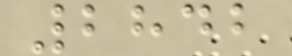2842
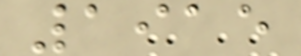1915
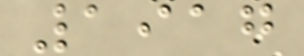1917
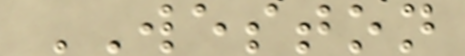WESTON
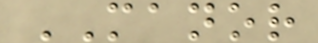MANOR
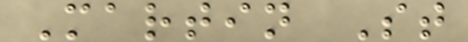Martin St
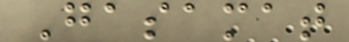Gasamat
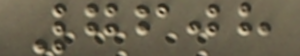7608
